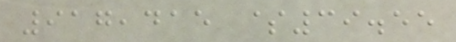917,415 $39.55
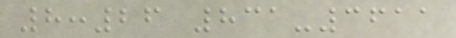8:26 831-3611
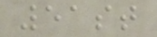51st
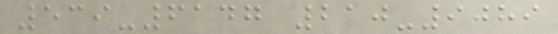539-6147 210-9089
